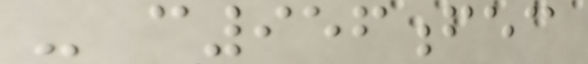- c956fec
